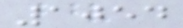1054
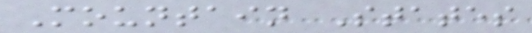Mountain States
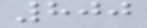800
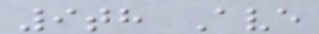9th Ave
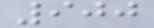900
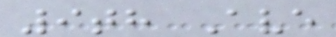9th Ave
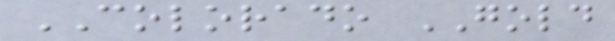COLORADO GOLD
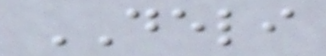DELI
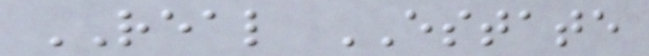REAL ESTATE
